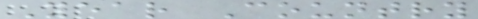Year Country
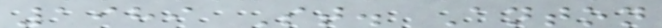1989 St. Anton
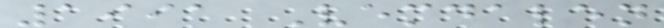1991 Vemdalen
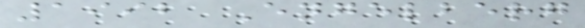1992 Engelberg
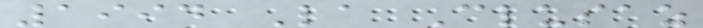1994 La Clusaz
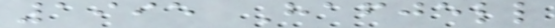1995 Hafjell
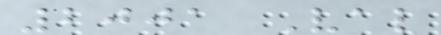2001 Val
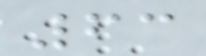63
